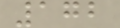172
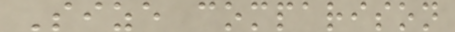Size comparison
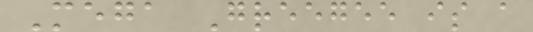Mega Greegee is a
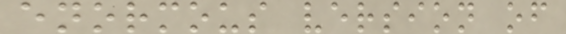enormous version of
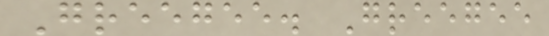Greegee. Greegee
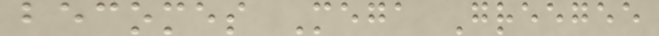becomes Mega Greegee
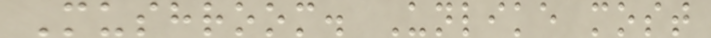Mushroom. Unlike most
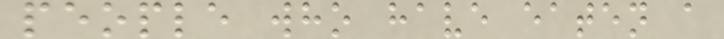people who have eaten a
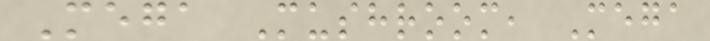Mega Mushroom, Mega
